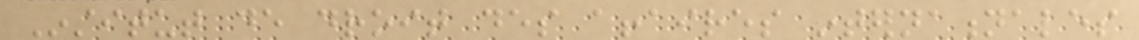Institut de droit des affaires internationales
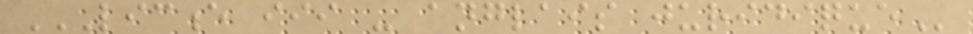LICENCE III - ANGLAIS JURIDIQUE
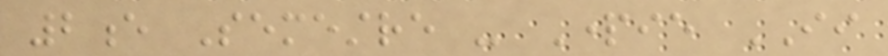2e Semestre - Partie II
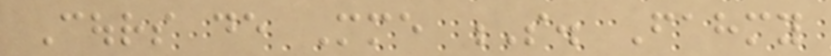Cours de Mme S. Fahmy
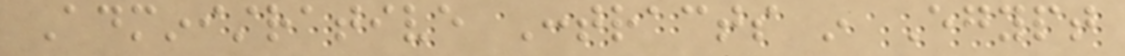Administrative Contracts in Egypt
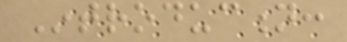Introduction:
